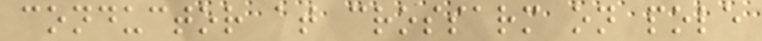conductor at crossarm on pole
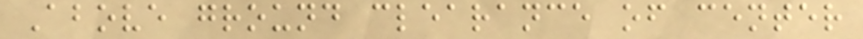Above ground clearance of center
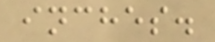inches.
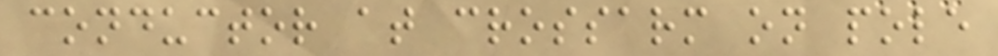conductor at crossarm on pole
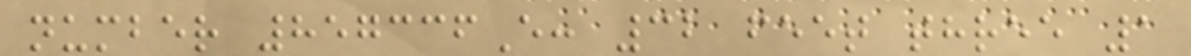number 857336E: 32 feet three 1
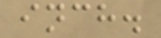inch.
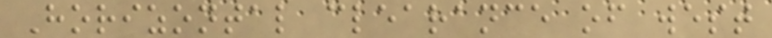Horizontal clearance of west
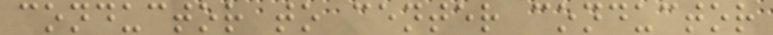conductor to center conductor
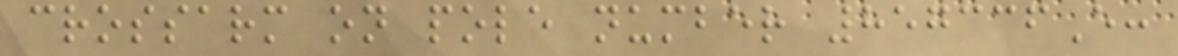crossarm on pole number 857336E:
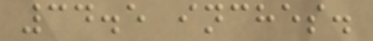34.5 inches.
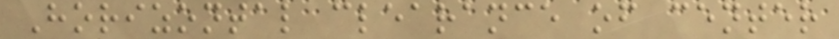Horizontal clearance of center
